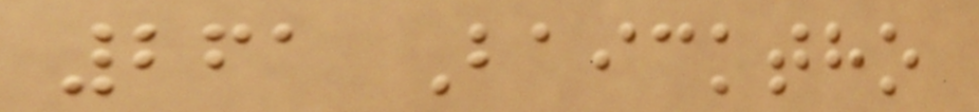261 Baicktho
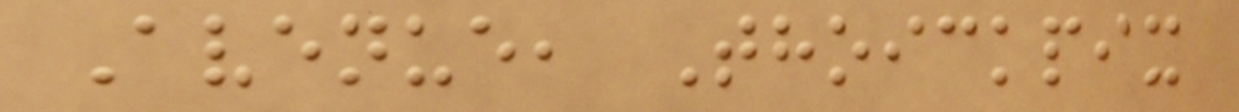Avenue, Thoickpix
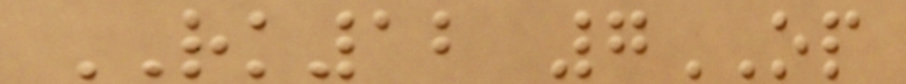RK12 7OP
